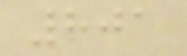801
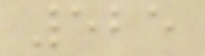525
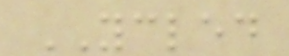YCLED
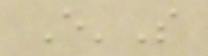E'S
